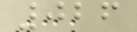026
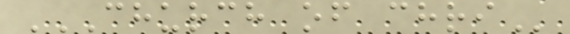CHURCH OF CHRI
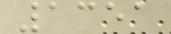1351
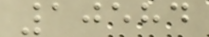10584
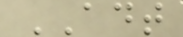ADT
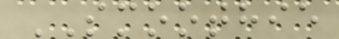SMOOTHIE
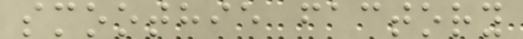smoothie factory
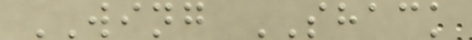WING SHACK
